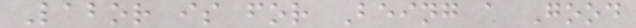Labor is for Being a Good
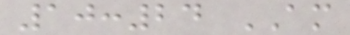10:24 AM
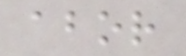abor
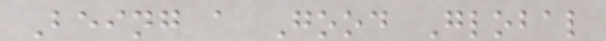Being a Good Global
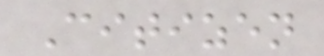Citizen
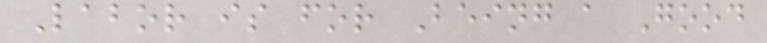Labor is for Being a Good
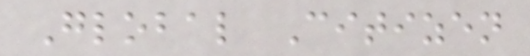Global Citizen
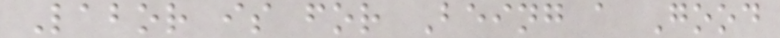Labor is for Being a Good
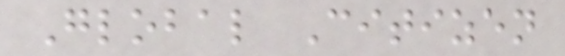Global Citizen
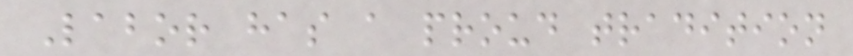Labor has a proud tradition
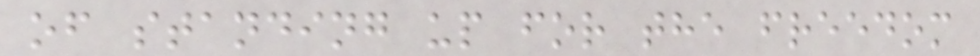of standing up for the freedom
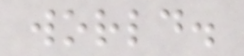world.
